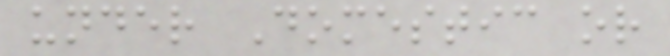under Domestic or
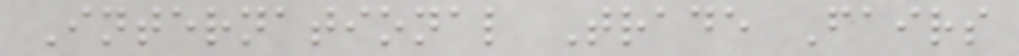International Trade Fairs
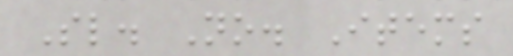Sl. No. Items
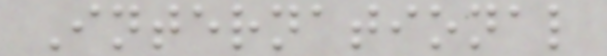International
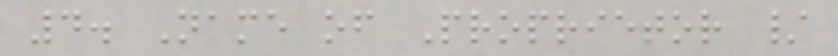4. Name of Proprietor /
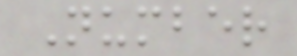Number
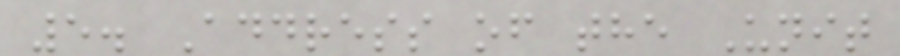5. Address of the Unit
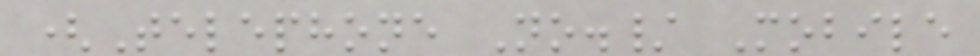(Telephone No./ Mobile
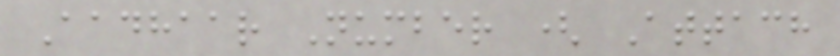Aadhaar Number ( Attach
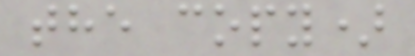the copy)
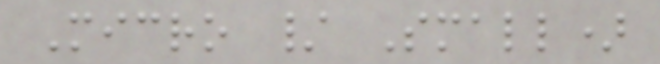Micro / Small)
